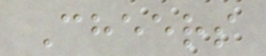Cheers
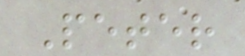Peter
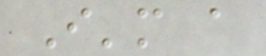I'm a
